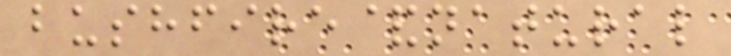bushfire&natural
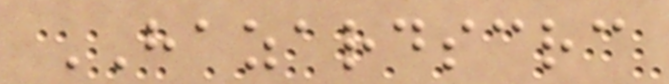HAZARDSCRC
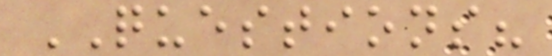QUESTIONS?
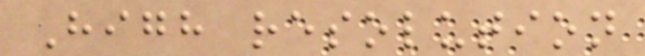High resolution
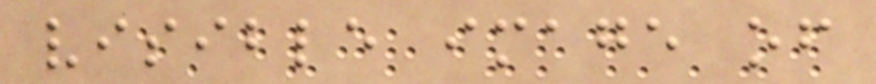visible image of
